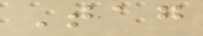Tag
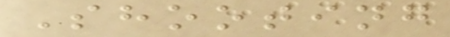Shooting
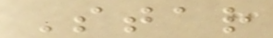Star
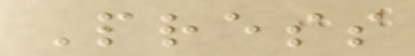Press
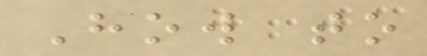How to
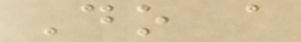Do a
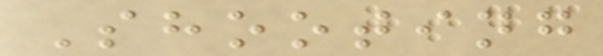Shooting
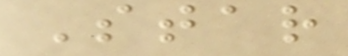Star
